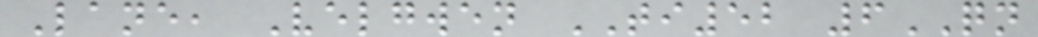Lane, Velgwen TI52 6QN
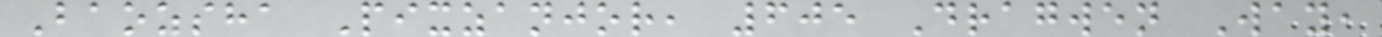Baozsha Pixzanjor, 605 Dragwen Way,
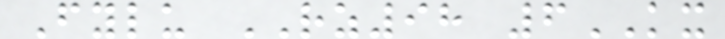Fylu RZ98 6KX
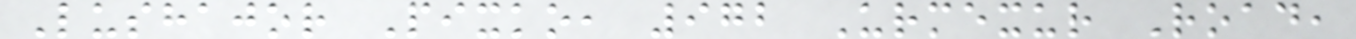Lushajor Pixko, 972 Urmexur Road,
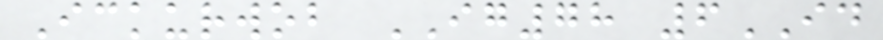Ickurwob IG78 6ID
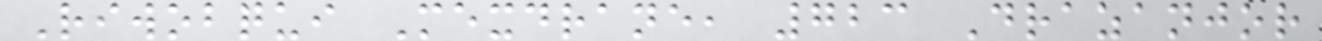Riwobqui Mexdrane, 723 Drazanjor
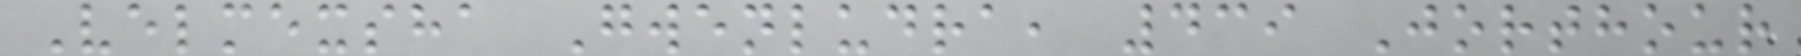Velmexsha Gwenludra, 439 Jorthour
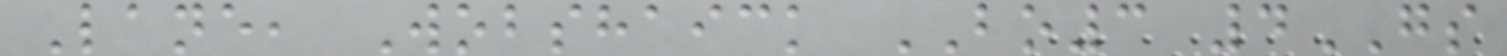Lane, Wobshaick BO3 4GS
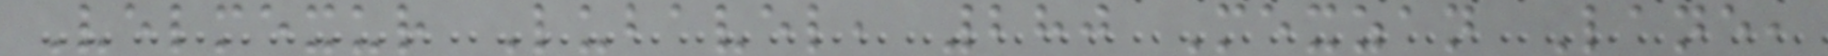Velmexur Lubavel, 280 Mexzan Lane,
